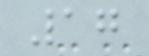17
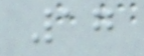17
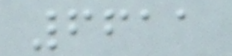6611
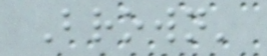Brown'
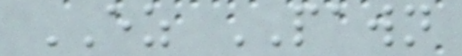EZ PAWN
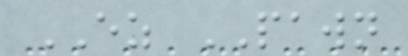EZ PAWN
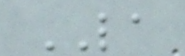LA
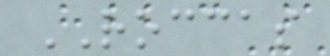ROCCAS
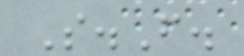S.F.
